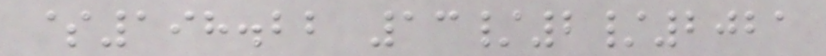$198.22 13/2/2021
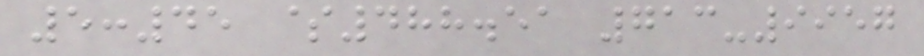5:45 $488.51 713-9957
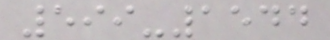599-1544
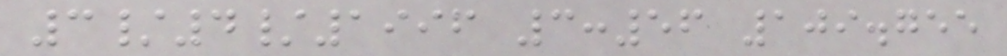3/4/1996 3:56 109.755
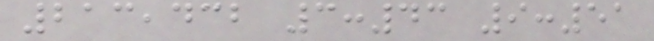213,432 3:43 9:51
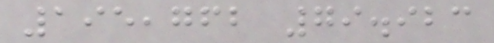195,762 79.923
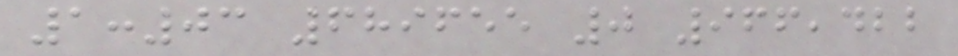1:03 689655 0 966,422
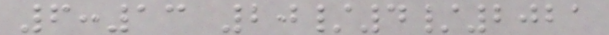6:13 20/4/2021
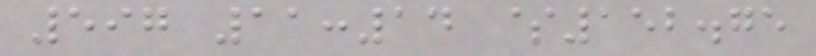597 11:14 $152.75
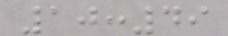10:49
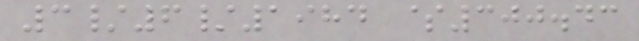3/6/1984 $300.43
